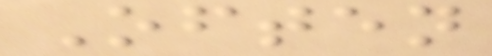Often
